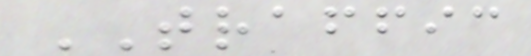TRAFFIC
